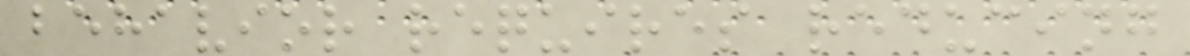behavior requires reducing
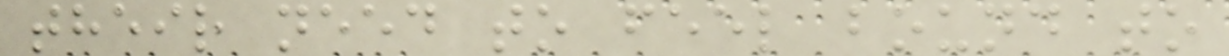their need to feel bound to
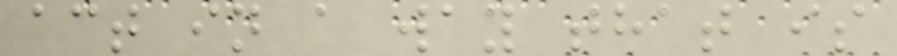act in a way that is
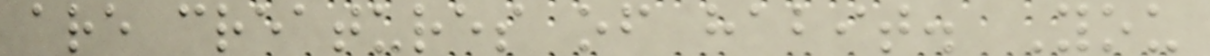are creatures of habit. You
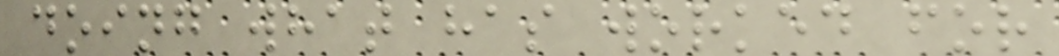doing what has worked for
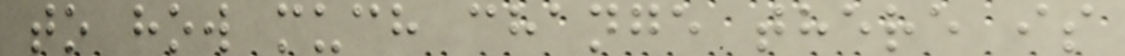to how much change there is
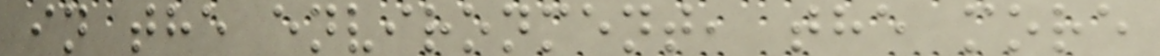in the environment, the more
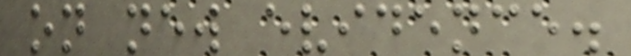on new evidence.
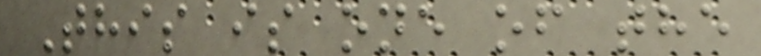This is one of the
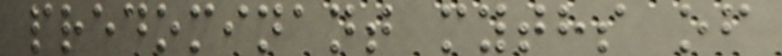predominant myths of
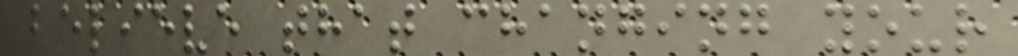believe that changing your
